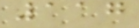117
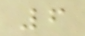6
